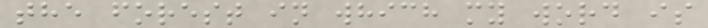the forest in which my word is
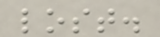lost.
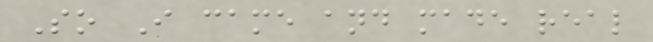So I came and made real
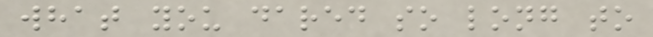what you dared so long to
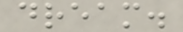dream.
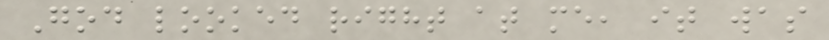God looked right at me, it was
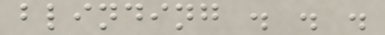blinding . . .
